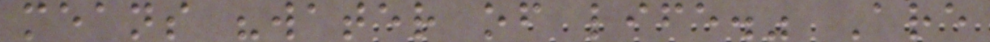means "water of life." Are
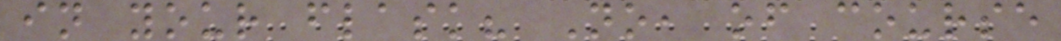in your flask? No, of course
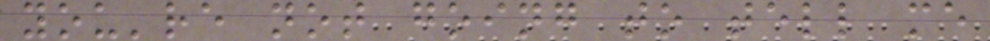you're not going to tell me
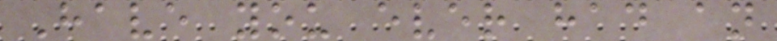Have you ever had an
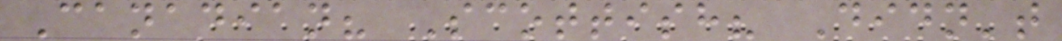Canadian? Scottish? Didn't
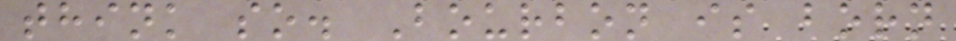think so. Bourbon is born
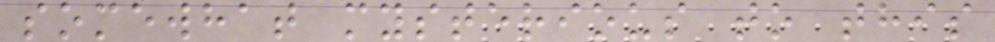somewhat mysterious to this
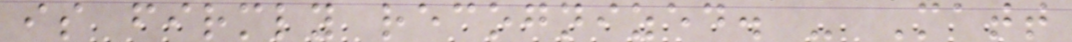is firmly recognized. - Matt
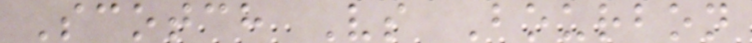Scotch Vs Bourbon
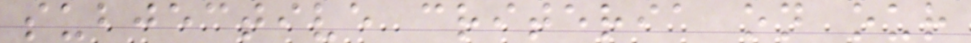subjective criteria on our
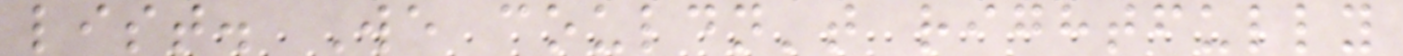list. We couldn't rightfully
